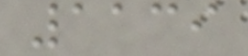1139
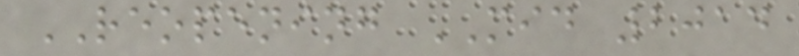REOPENING MID 2014
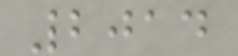2014
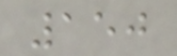150
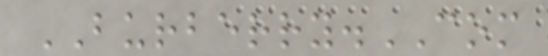BURBERRY.COM
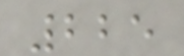225
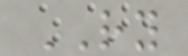RY
